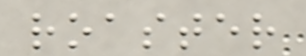roaster
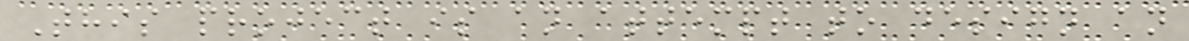This project is an attempt to design an
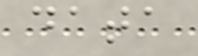data
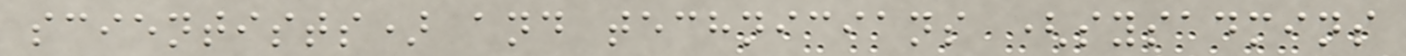scientists) and technicians (sysadmins
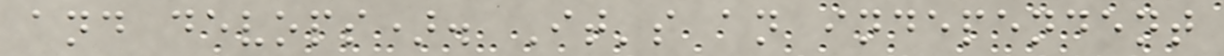and devops). It's an independent
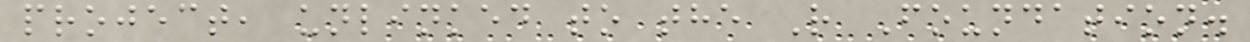project, unlinked to the R Foundation.
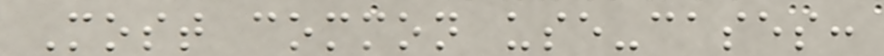Most common use-cases:
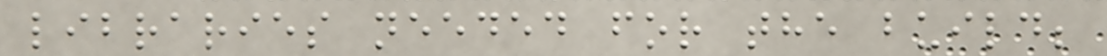libraries needed for the build;
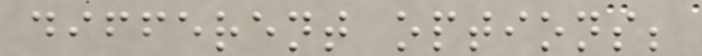different options;
